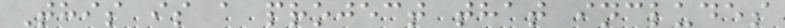This is a project that includes
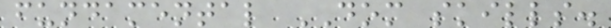fundamental DOM skills.
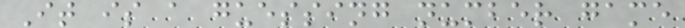It is a guessing number game
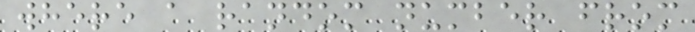where a random number from
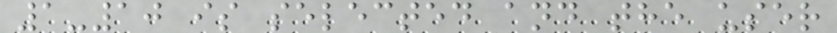1-10 is selected and the user
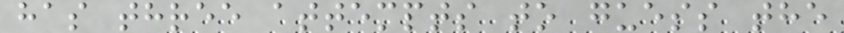has three attempts to guess the
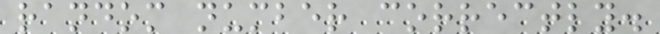random number correctly.
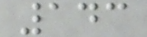143
